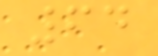64
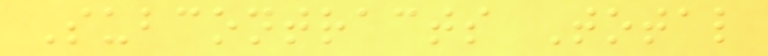Subcontracts Total
